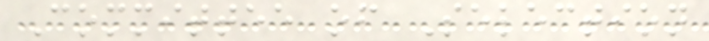Committee of Selection
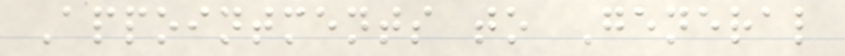Appointments to General
